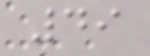49
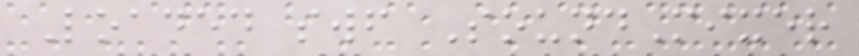Loaded swf SoundMixer
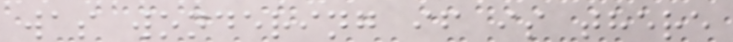was wondering if is there
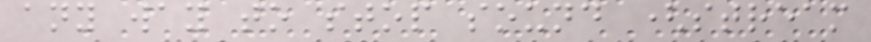any way to stop sound (stream
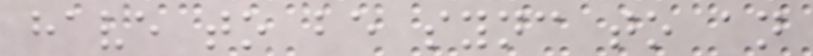have to be sync to an
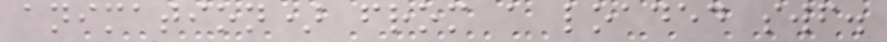animation) from a loaded swf.
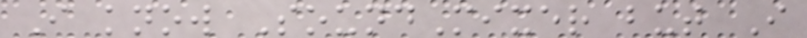I know SoundMixer but I
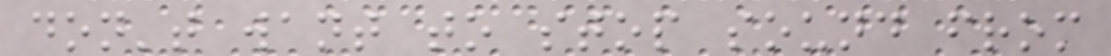don't want to stop sound from
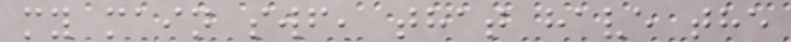my main swf, that have the
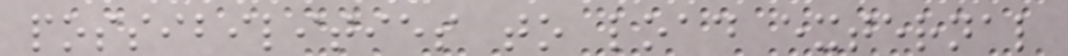possibilities to load external
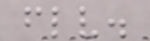flv.
